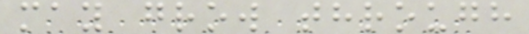may grow through
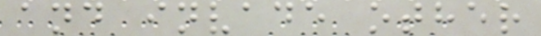and invade other
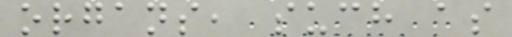organs, such as
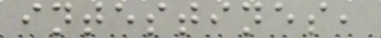intestines,
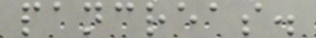pancreas.
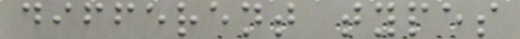different types
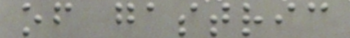of gastric
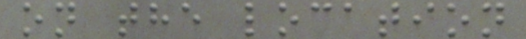on the location
